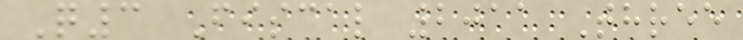Q3 Fiscal 2011 Three
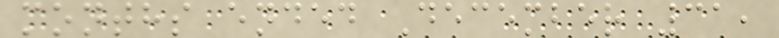months ended December 31,
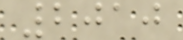2010
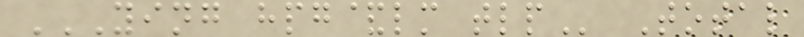YING HPG&LM TLP Total
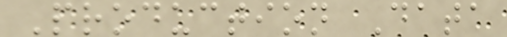Production Data
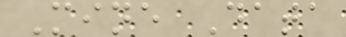Mine Data
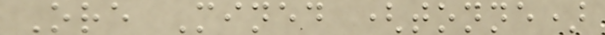Ore Mined (tonne)
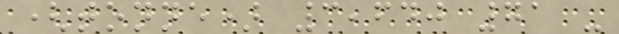(tonne) 3,640 71 -
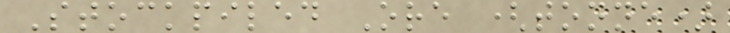Stockpiled Ore (tonne)
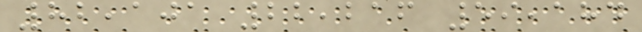82,101 22,216 59,184
